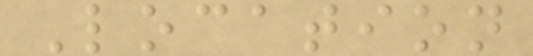Location
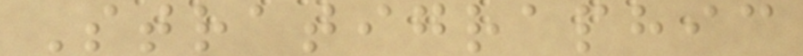Stratigraphic
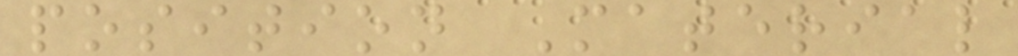position Material
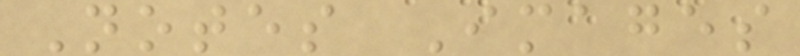Notes Images
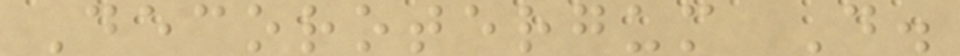Decorotergum D.
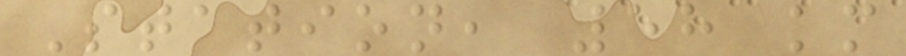Station, 58 km
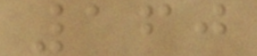160
